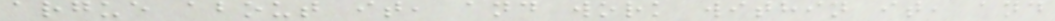argue about it, and work within it, and
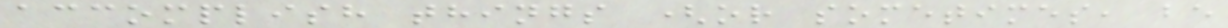accomplish things (or sometimes, be
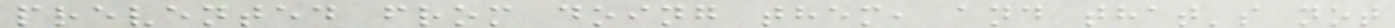prevented from doing them, and that's not
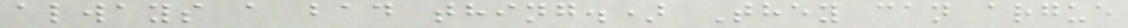always a bad thing.) They can argue
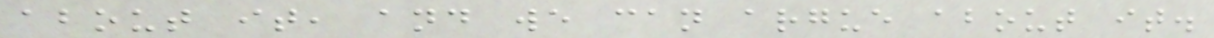about it, and we can argue about it.
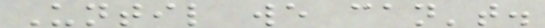Until we can't.
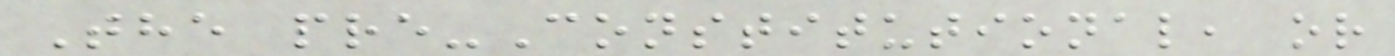The pre-Constitutional, or
